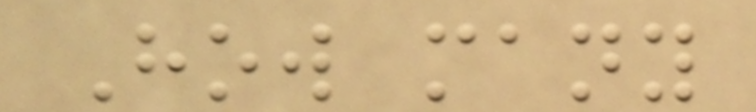How many
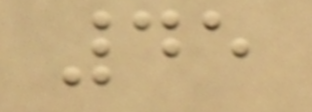45
